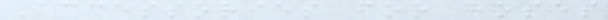Accessories for hoses
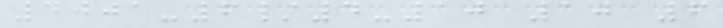4001-6/4-10 10 6
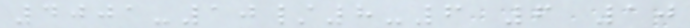4001-10/8-6 6 10
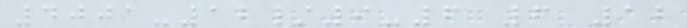4001-12/9-6 6 12
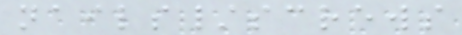nails/screws
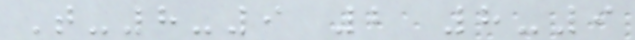T-8-9 2 8-9
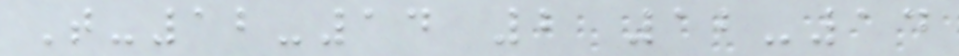T-12-14 2 12-14
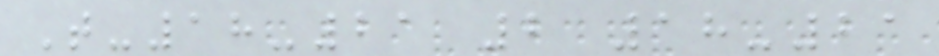T-18-21 2 18-21
